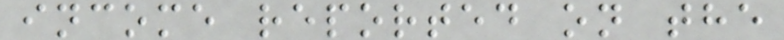income reported on the
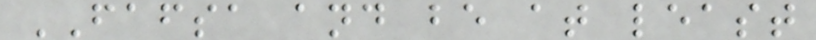FAFSA and be at least
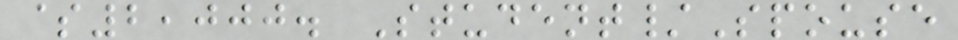$2,000. Student/Spouse
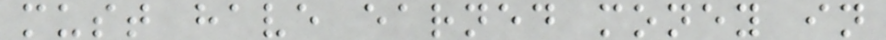must have earned money in
